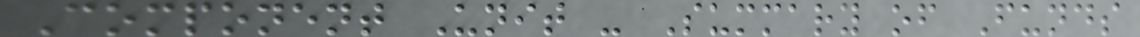Component Unit - Summary of Funds
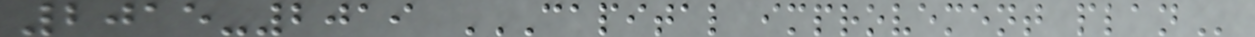2015-2019 CAPITAL IMPROVEMENT PLAN
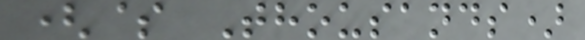($ Thousands)
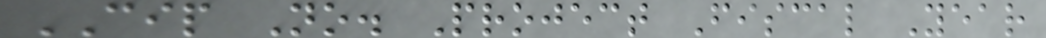CIP No. Project Fiscal Year
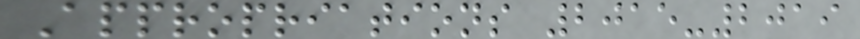Appropriations 2015-2019
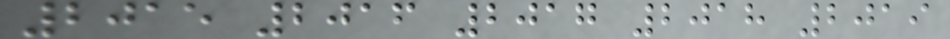2015 2016 2017 2018 2019
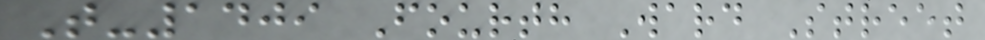T-1409 Fourth Ward Street
